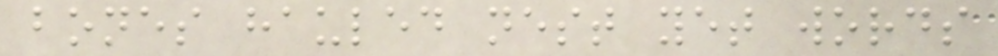bones hauled nest yet words
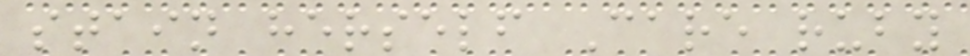stain herself Care ruby
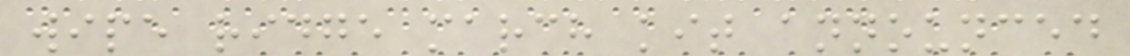wipe ridge march kit announced
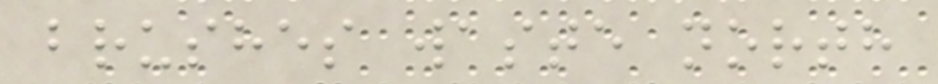brushes waste north
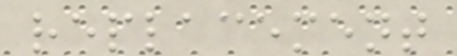replacement
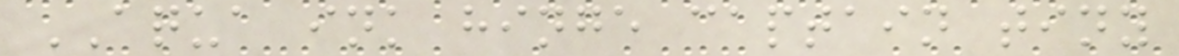AQUA ink hinge captain tiny
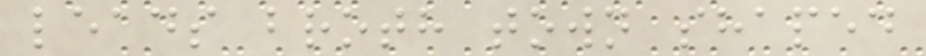leads broth town shaped
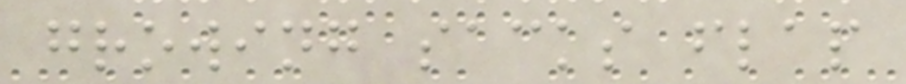growing sacks flap
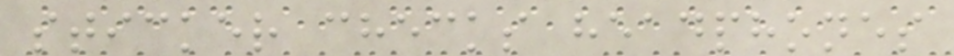sticker checks headphones
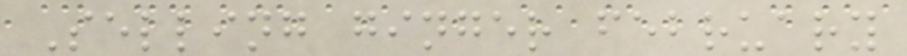Selling ginger february
